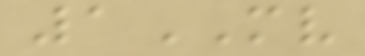1MV
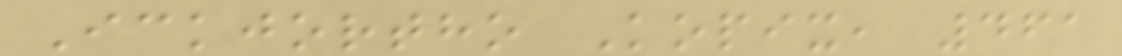Ickjortho Kopix, 461
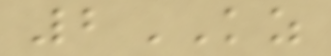2KZ
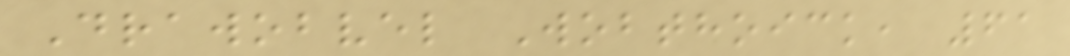Drawobvel Wobthoick, 61
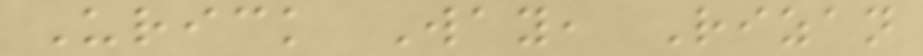Urick Way, Rizan
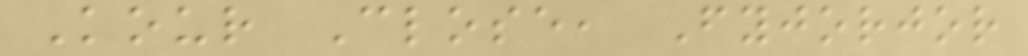Kour Close, Fyjorjor
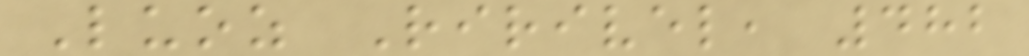Luoz Ririvel, 482
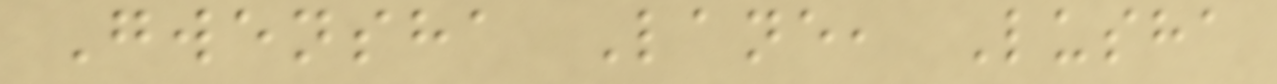Gwensha Lane, Lusha
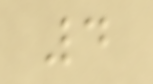4
